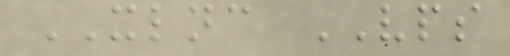XLNC VPS
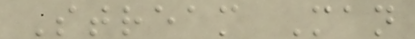Stream Man
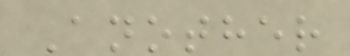Another
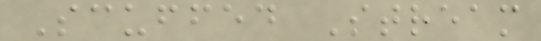Scuffed Stream
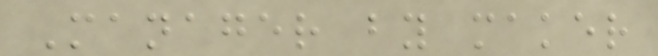Manager by maker
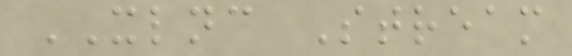XLNC Stream
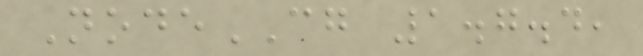NodeCG 1.7.4,
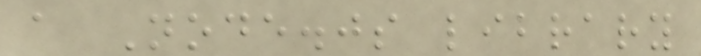a Node.js library
